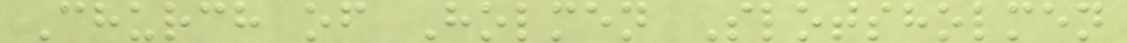Church of Holmen Slotsholmen
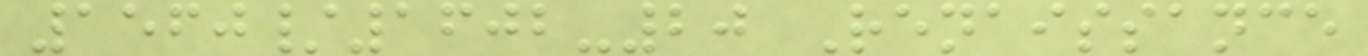1560/1602-20 Renaissance
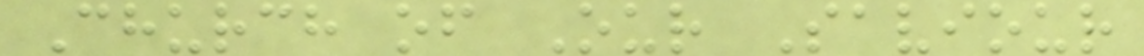Church of Our Saviour
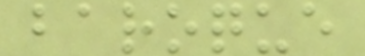baroque
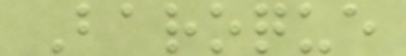Baroque
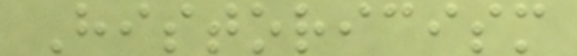Historicism
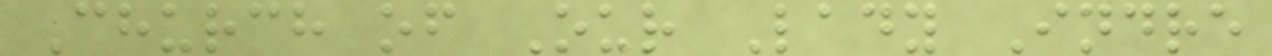Church of Our Lady Indre
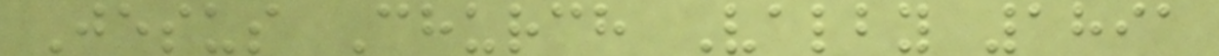Jesus Church Valby 1891
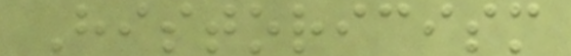Historicism
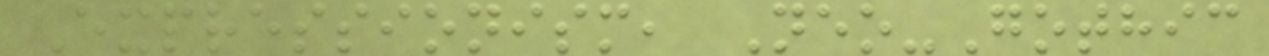Expressionism, Neo-Gothic
